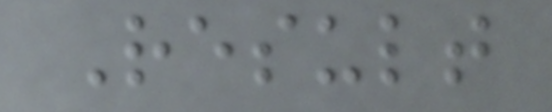Result
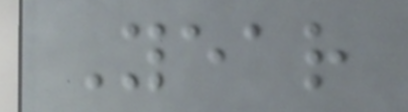Year
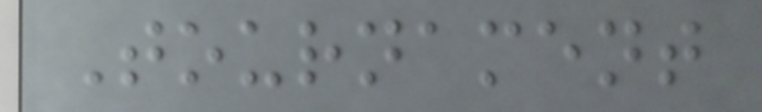Tournament
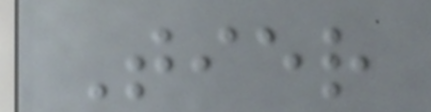Tier
